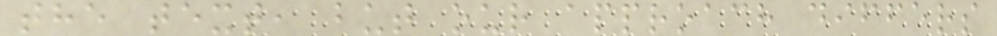the text, but our approach differs
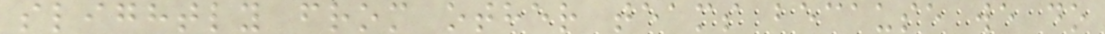slightly from other teams because we do
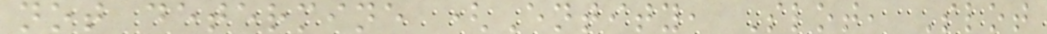not determine (Entity, Slot, Slot
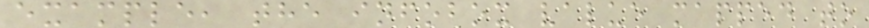example, the infobox value mapped to
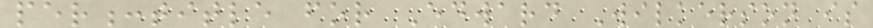per:title for Edward Wilkerson is
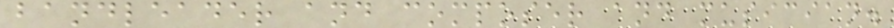bandleader and composer and musician.
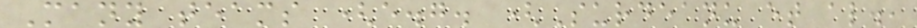Many teams (e.g. (Surdeanu et al.,
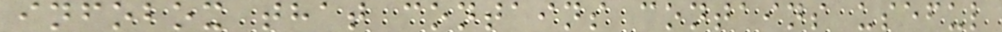infobox that contains contains useful
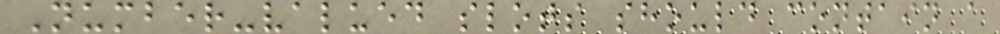Number-valued slots should contain a
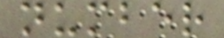number
